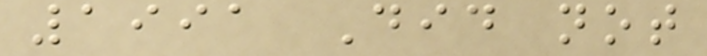1991 Did not
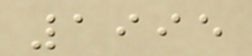1995
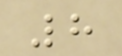8
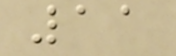11
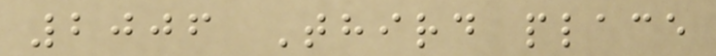2006 Third place
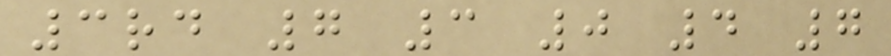3rd 7 3 0 4 7
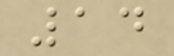14
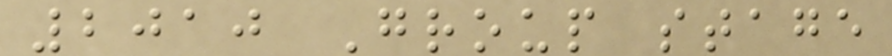2010 Group stage
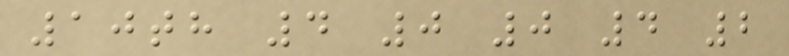10th 4 0 0 4 2
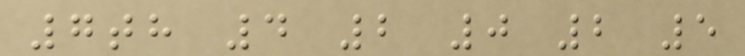7th 4 2 0 2 5
